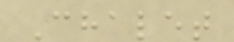Chalet
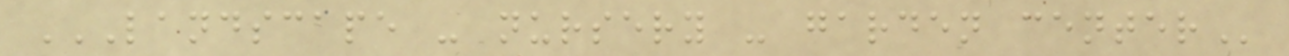LANDSCAPE - NURSERY - GARDEN CENTER
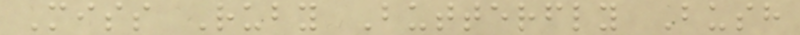Miss Ruby Butterfly Bush
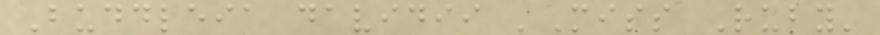Buddleia davidii 'Miss Ruby'
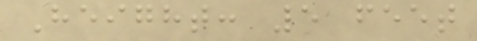Height: 5 feet
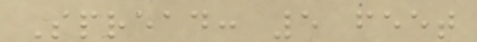Spread: 5 feet
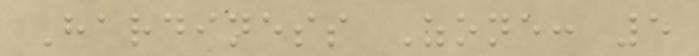Hardiness Zone: 5
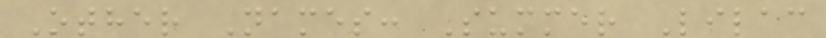Other Names: Summer Lilac
